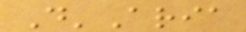D'Aria
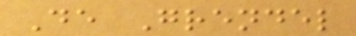De Grendel
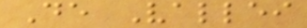De Vallei
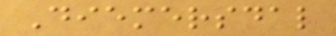Diemersdal
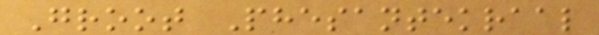Groot Phesantekraal
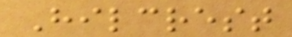Hilcrest
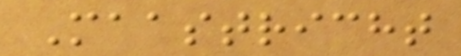Maastricht
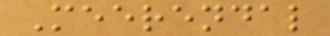Meerendal
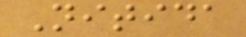Nitida
